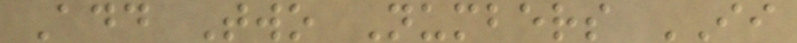Add Two Numbers II
